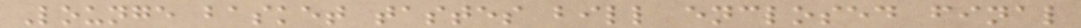Lounge basket tastes bill enclosed final
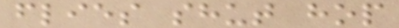flies shut hop
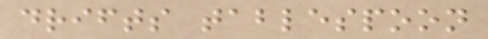drifts tablespoon
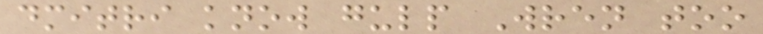dmitri know gulp Wren too
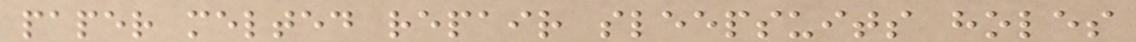paper melted repair sleepsuits holes
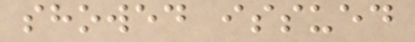showed issued
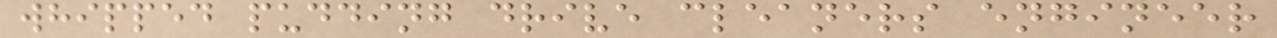whipped pudding drive cleaners engineer
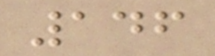146
